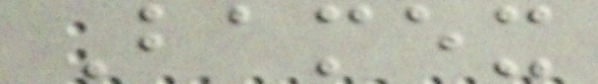Bamex
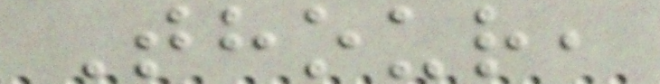Thour,
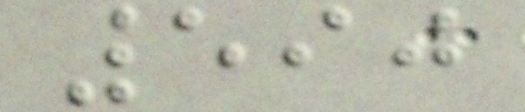590
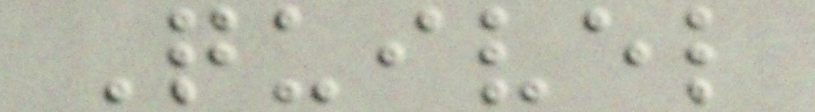Quivel
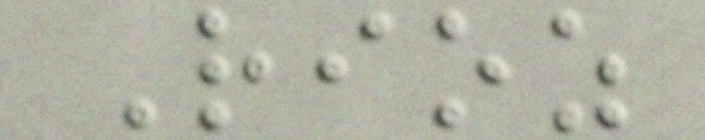Rioz
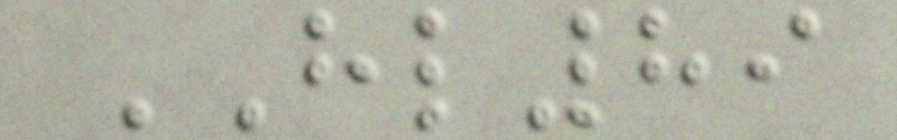HL89
